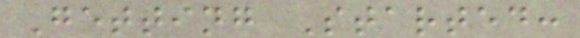Getting Started:
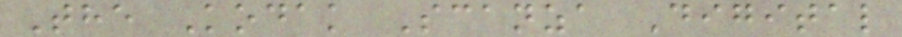The Kodak Scanza Digital
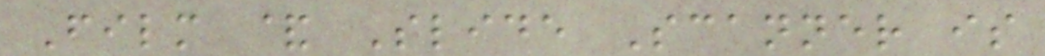Film & Slide Scanner is
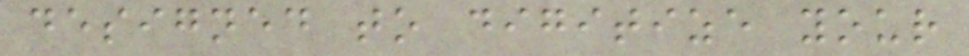designed to digitize your
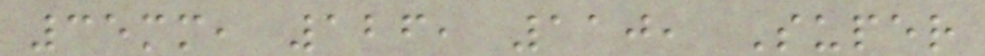35mm, 126, 110, Super
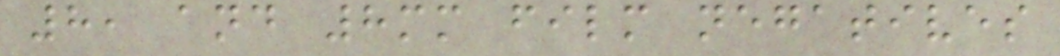8, and 8mm film negatives
